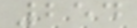254
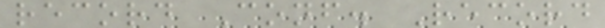record Conf. Record
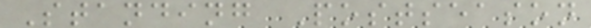Standing Postseason
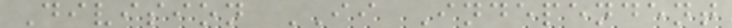Division II Independent
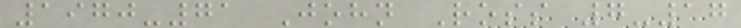1970-71 John Ross 7-17
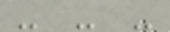- - -
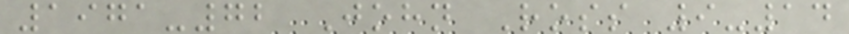1971-72 John Ross 9-14
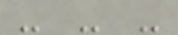- - -
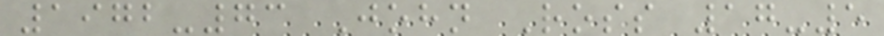1972-73 John Ross 17-5
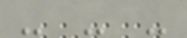- - -
